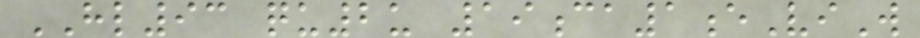HL93 qu2u 19ca1eViW
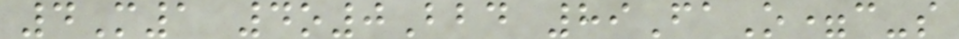4M1 4o0Bbd 89FaO=c-s
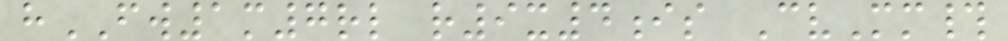hFW1m7rl r9x4is CvMm#
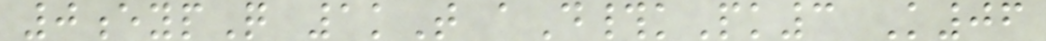0eypQ 1kT aD#kPk3 K06
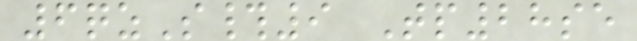6qzS#9 Tp28se
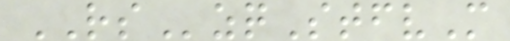RSzqStfvM
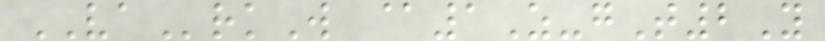VArkW @1Z-gT2Y
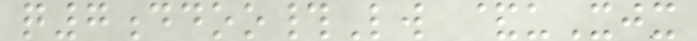q7ddoo#Lw &uXjx
